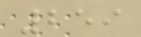259
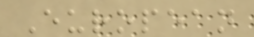European
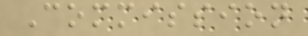Commission
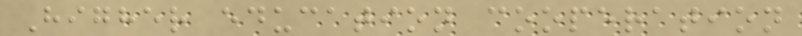Higher education cooperation
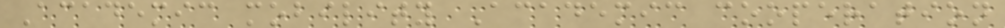Academic mobility Academic cooperation
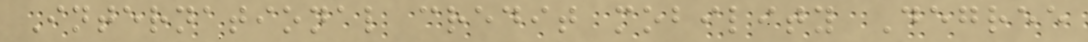International credit mobility Degree
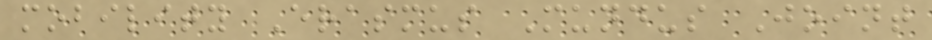mobility Erasmus Mundus Joint
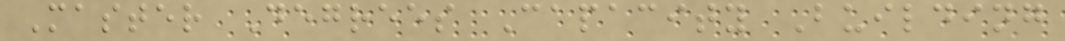Master Degrees Capacity Building
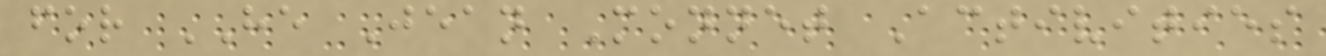for HE Jean Monnet Activities
